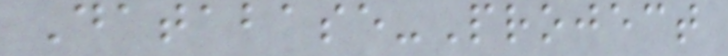Database-Project
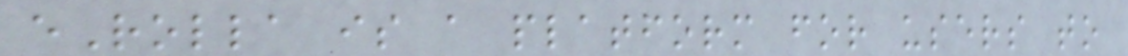eRolla is a platform for users to
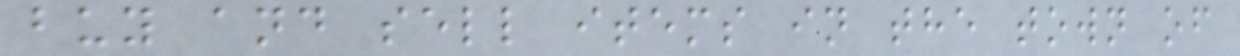buy and sell items in the town of
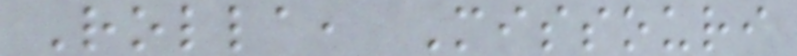Rolla, Missouri
